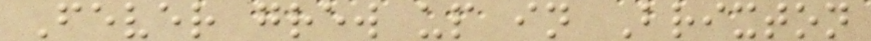Fever grew up in Brixton
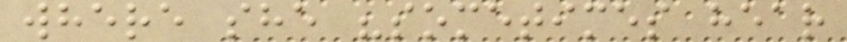where she "sometimes hear
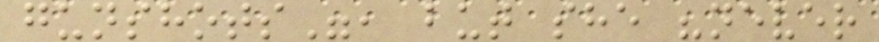gunshots", but she "never
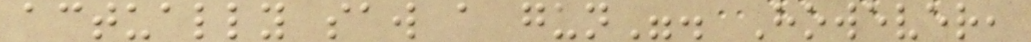actually saw a gun". However,
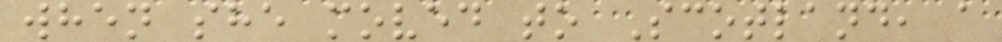when she moved to Scotland, a
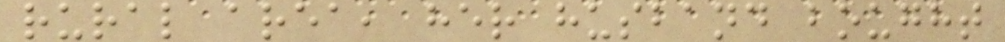rural area, her husband bought
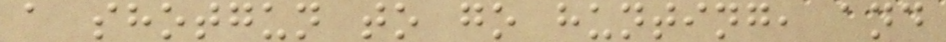a shotgun to go hunting, and
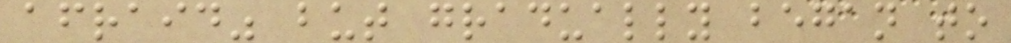afraid" but gradually began to
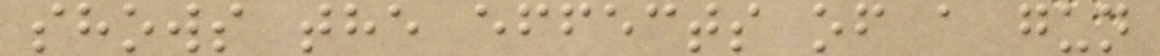shows the effects of a gun
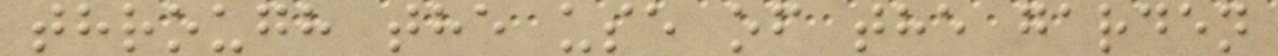through the use of the garden
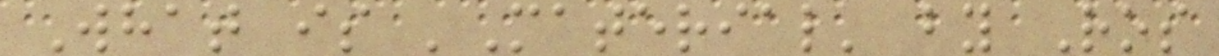What is 'Material' by Ros
